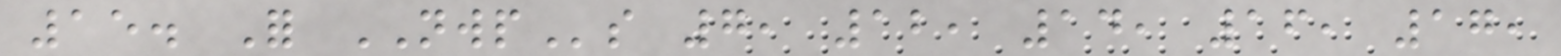15. For NWPs 7, 12, 14, 16, 17,
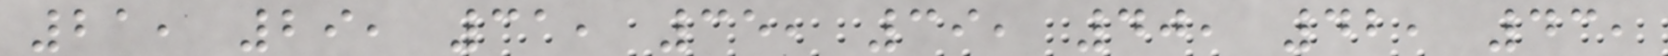21, 29, 31, 35, 39, 40, 42, 43,
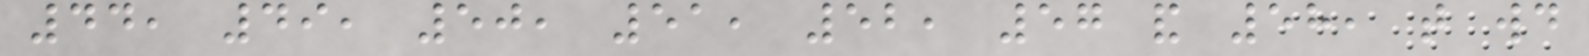44, 49, 50, 51, 52, 57 and 58, that would
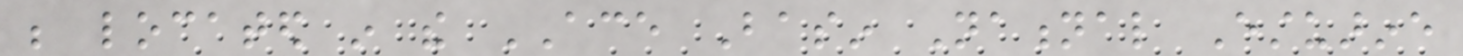be located in the ACE Basin National Estuarine
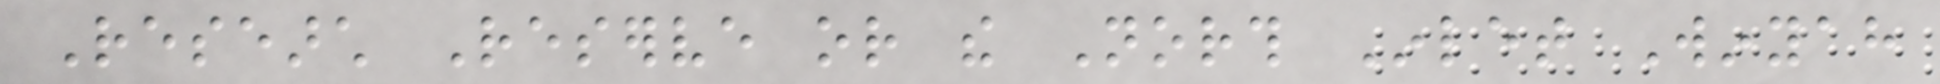Research Reserve or the North Inlet Winyah
